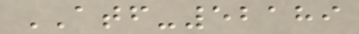ATF-52189
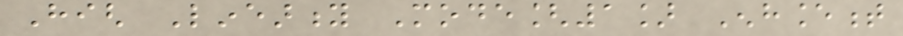High Linearity Mode[1] Enhancement
